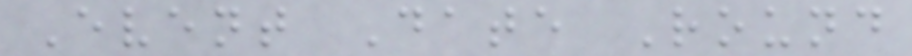Event Date Round
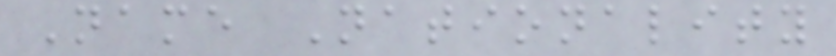Name Nationality
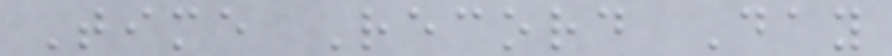Time Record Day
